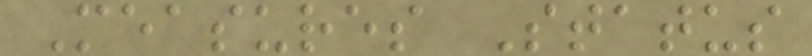Measures Status
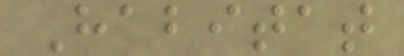Habitat
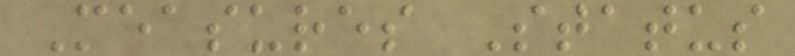Measures Status
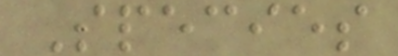Species
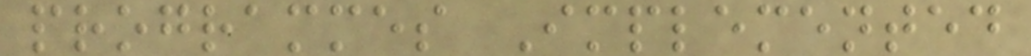programmes Implemented
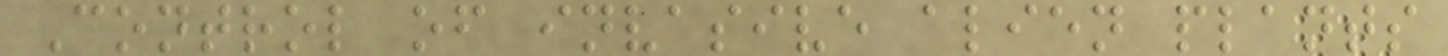Control of invasive alien plants
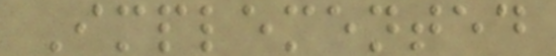Implemented
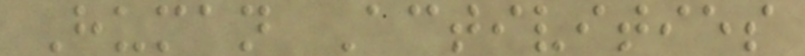Human Activities
